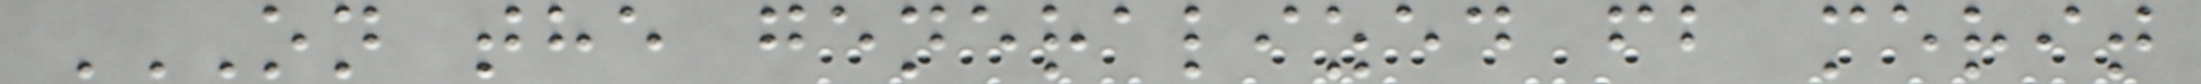ON THE GENERALIZED FB MERIT
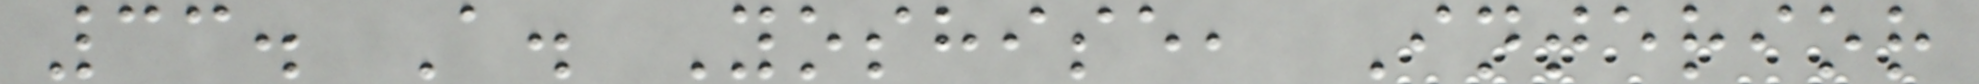33. A. Yoshise, Interior
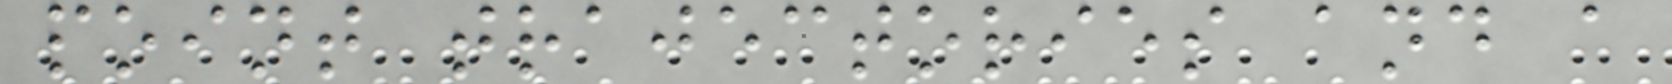point trajectories and a
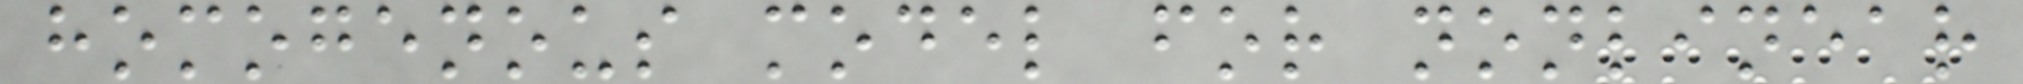homogenous model for nonlinear
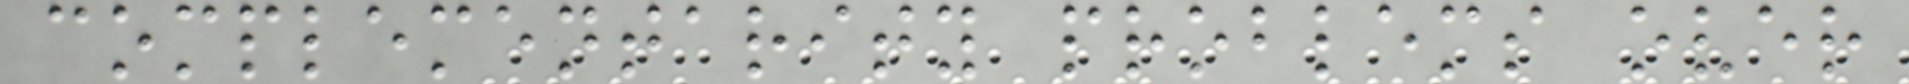complementarity problems over
